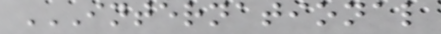INTERNATIONAL
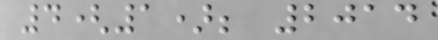4(1); 2014
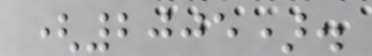(2005).
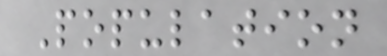Population
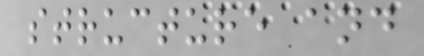structure and
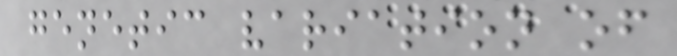genetic variation of
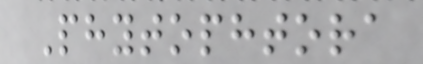Phytophtora
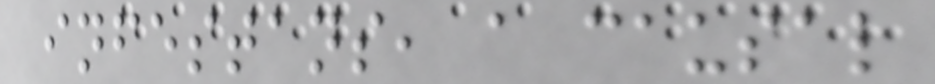infestans, a causal
